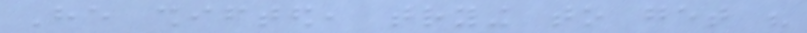He shifted, trying to get his
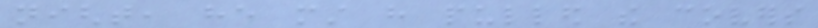night, he must have pulled the covers
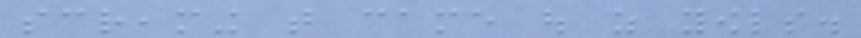screaming that came out as yowls.
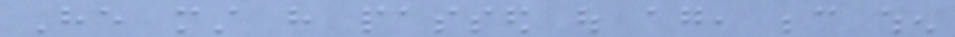He must have passed out again, because when
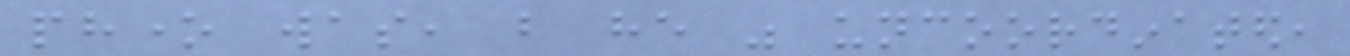phone was, but he was uncoordinated,
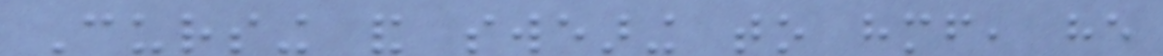Cursing and swearing to himself, he
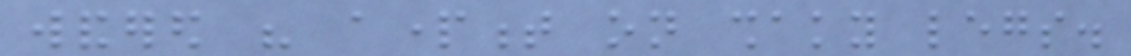wandered his apartment on shaky legs.
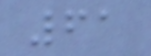61
